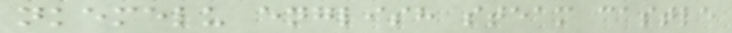nkemelu english steam castle
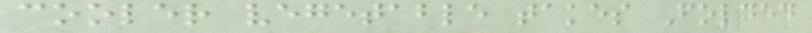cooler vegetable takes Folded
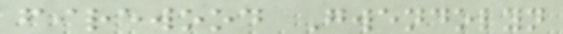firewood Gwendolyn
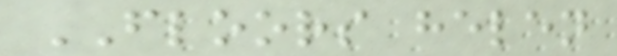FLOORS helen
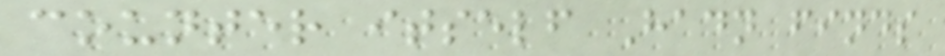counter itself Hadn finds
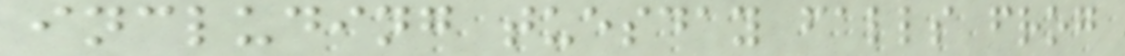including tuesday falls frog
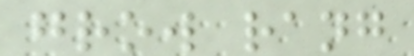grow rang
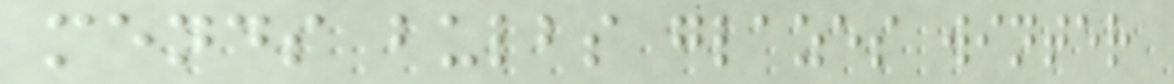mends bulbs glazes winter
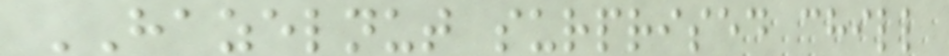HAZELNUT surprised chill
